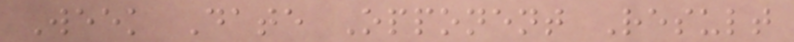Week Date Opponent Result
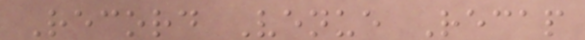Record Venue Recap
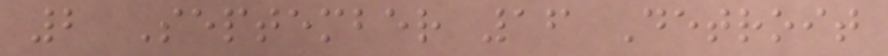2 September 16 Detroit
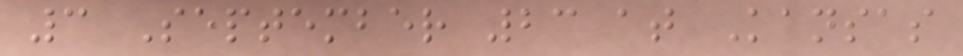3 September 23 at Kansas
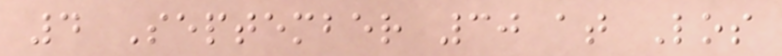4 September 30 at Los
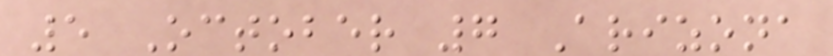5 October 7 Arizona
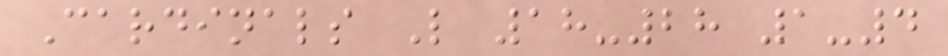Cardinals L 18-28 1-4
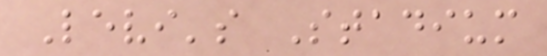Levi's Stadium
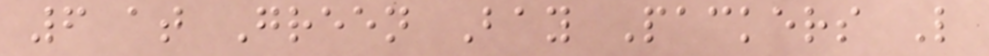6 at Green Bay Packers L
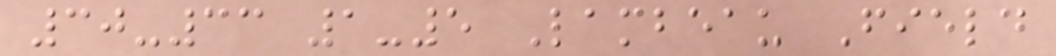30-33 1-5 Lambeau Field
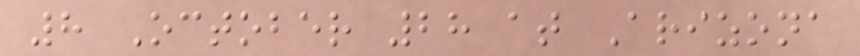8 October 28 at Arizona
